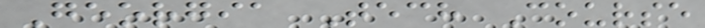Georgia Tech Course
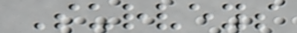Surveys
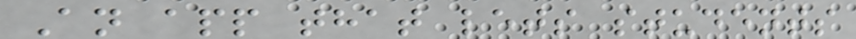An app that lets students
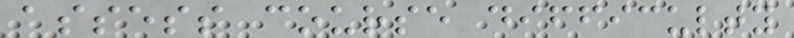assess course difficulty
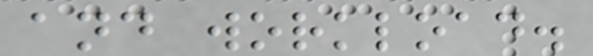and workload.
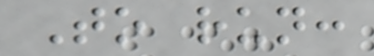To run:
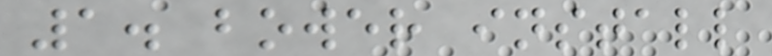1. bower install
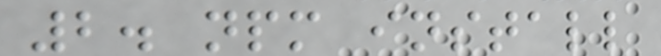2. npm install
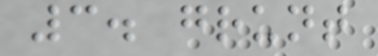3. grunt
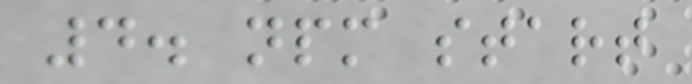4. npm start
